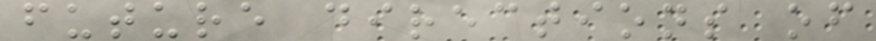future directions of
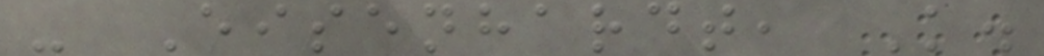- Eisenhardt, K.
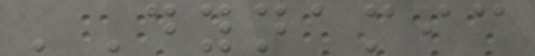'Dynamic
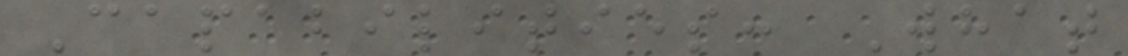Capabilities: What
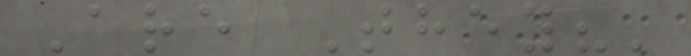Are They?'
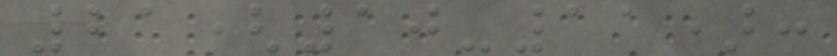21(10-11):
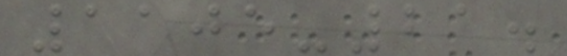1105-21.
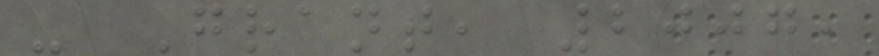- Grant, 2007,
